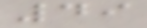49
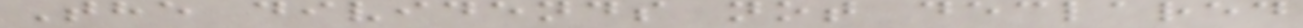The dividends not declared
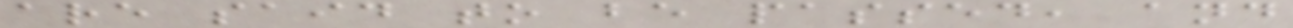are said to be passed, and
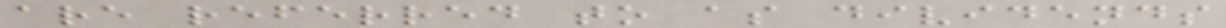are referred to as dividends
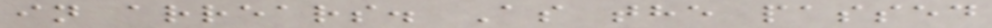in arrears. As the passed
